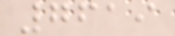7619
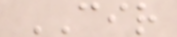CIR
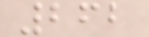262
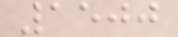1500
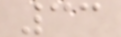33
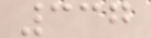337
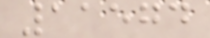11574
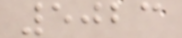5023
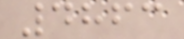4863
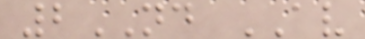2ND AV
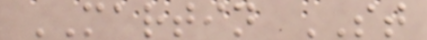MARTIN ST
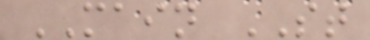MAIN ST
